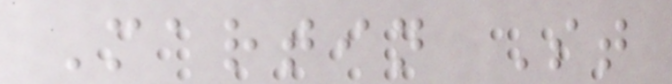Martin St
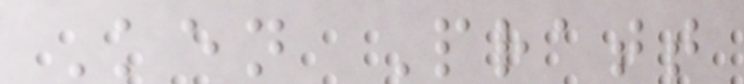Ken Pratt
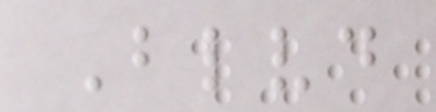Blvd
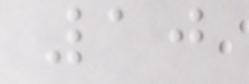10
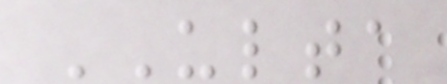ULTA
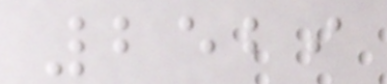2529
